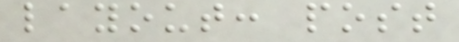layout: post
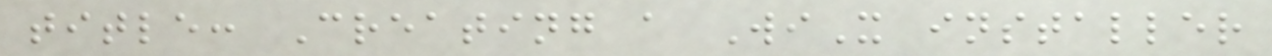title: Creating a WiX installer
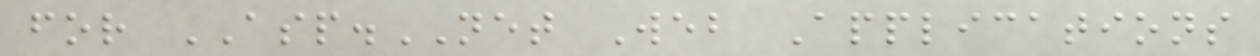for ASP.NET Web Applications
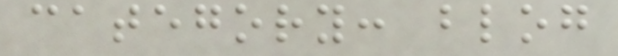category: blog
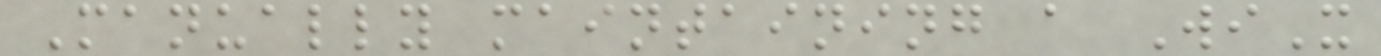Manually maintaining a WiX
